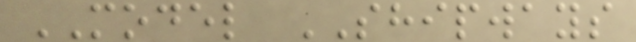MODEL SHIPWAYS
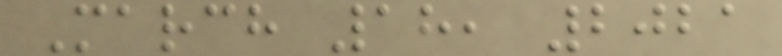March 18, 2021
